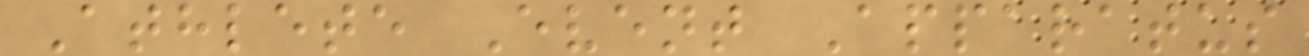Athlete Event Apparatus
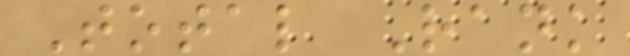Total Rank
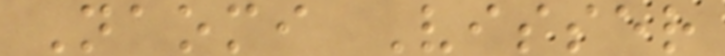Naomi Visser
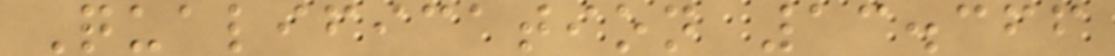Qualification 13.366
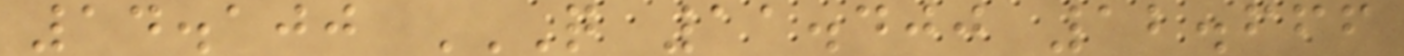14.100 Q 11.400 12.666
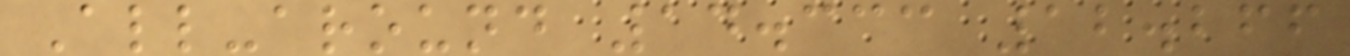All-around 14.333 12.266
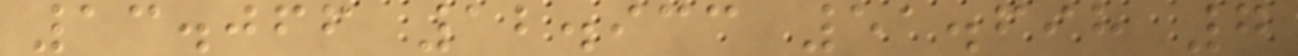13.066 12.933 51.698 7
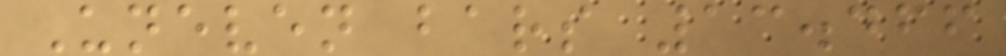Uneven bars 13.466
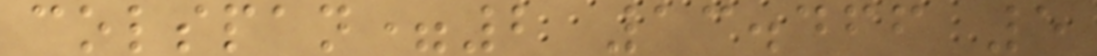colspan=2 13.466 5
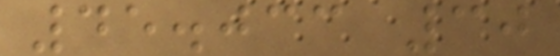45.033 30
